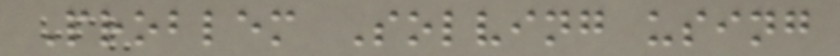Problem Solving using
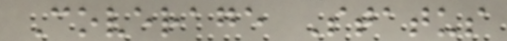Coverage Status
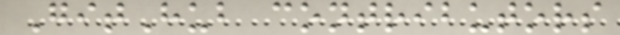GitHub contributors
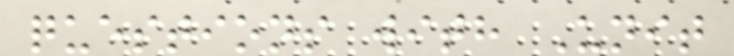questions with Unit
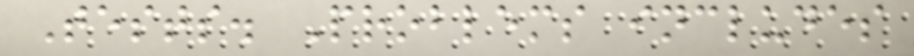Tests. Problems includes
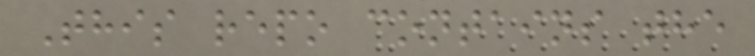This repo contains the
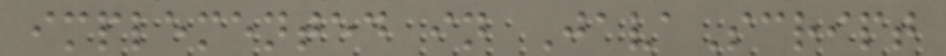implemented in JavaScript
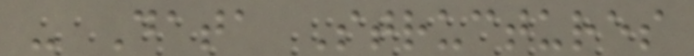- Data Structures
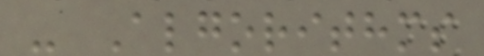- Algorithms
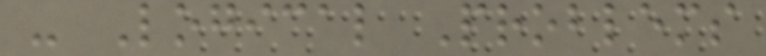- Logical Problems
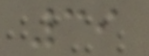39
